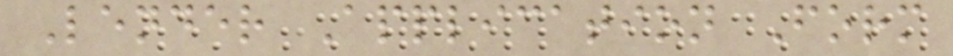Lender Application Form
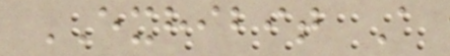EXHIBIT A
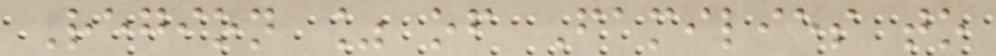Region % of Families to
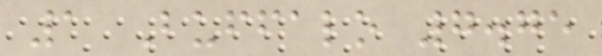1 Buffalo 7.75
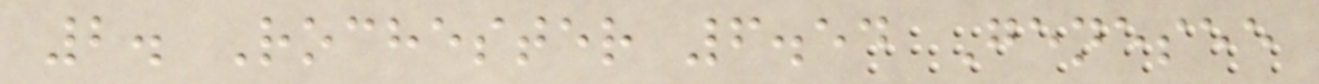2. Rochester 6.54 Genesee
